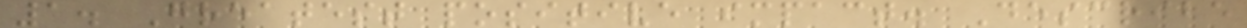1. Greatest positive impact. Describe
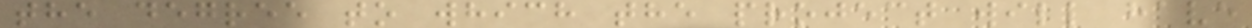the degree to which the project will have
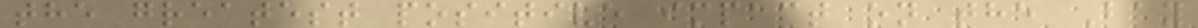the greatest positive impact on the Bay
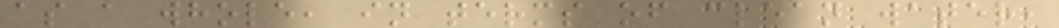as a whole, in terms of clean water,
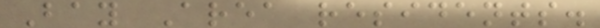Bay Area residents.
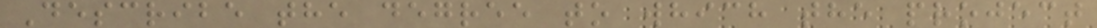Describe the degree to which the project
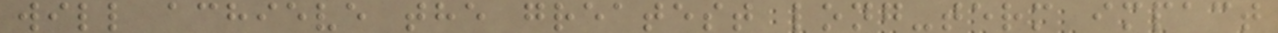will achieve the greatest long-term impact
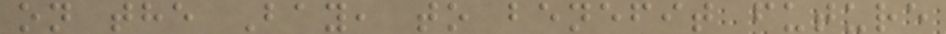on the Bay, to benefit future
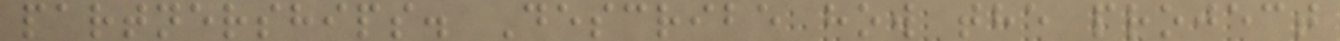partnerships. Describe how the project
